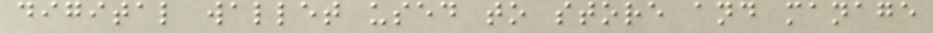digital wallet used to store and manage
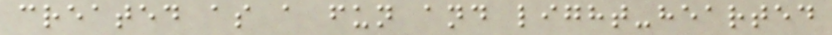created as a fun and light-hearted
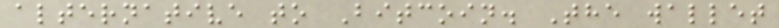alternative to Bitcoin. The wallet
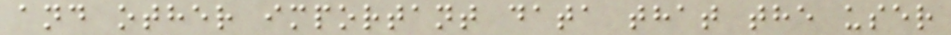and other important data that the user
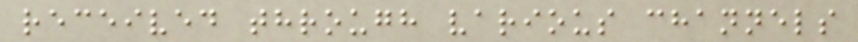received through various channels
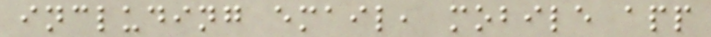including email, mobile app
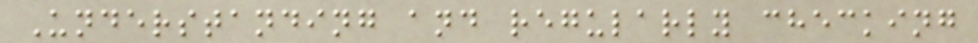Understanding and regularly checking
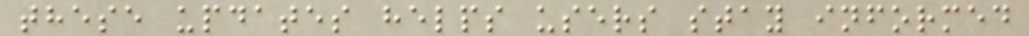these updates helps users stay informed
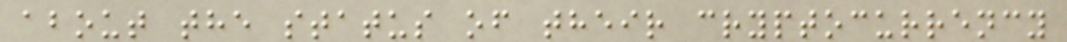about the status of their cryptocurrency
